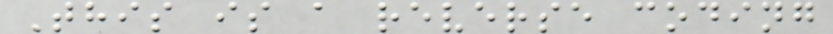This is a reverse coding
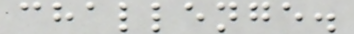challenge.
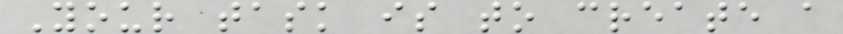Your task is to create a
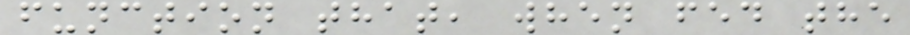function that, when fed the
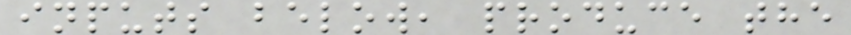inputs below, produce the
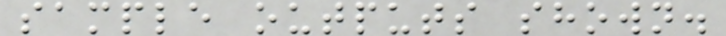sample outputs shown.
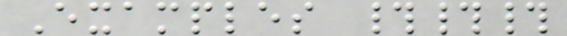Examples ###
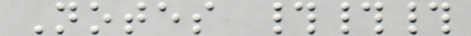Notes ###
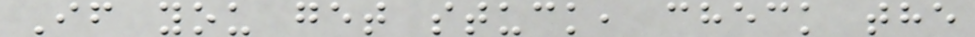If you get stuck, check the
